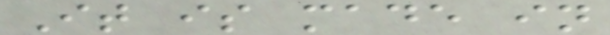It is made in
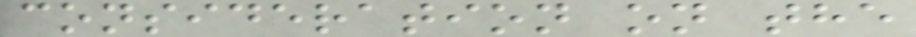consideration on the
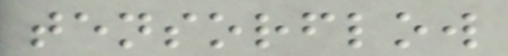tensorflow
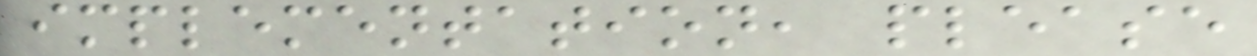implementation, please
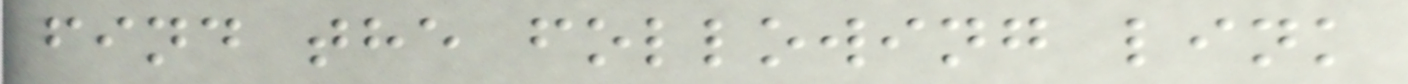find the following link
